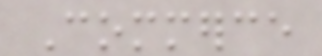Commerce
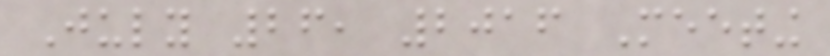July 26, 2016 Meeting
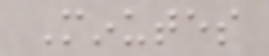Minutes
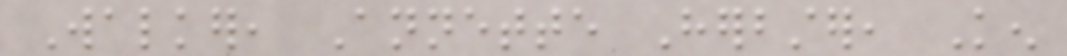Walker, Annette Herbster, Ken
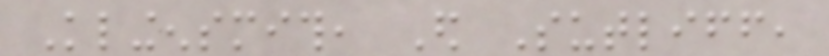Klingensmith, Ed Sutliff,
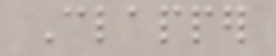Clapper
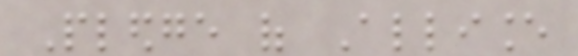Pledge of Alliance
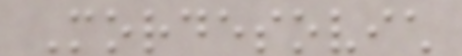Mordesovich
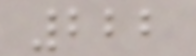222
